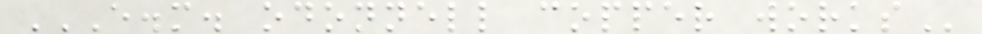E.M. ODONNELL COPPER WORKS
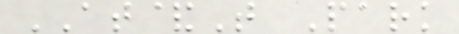AT&T Park
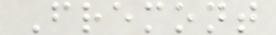Fremont
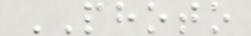PHOTO
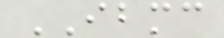IBMC
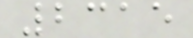2315
